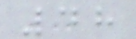48
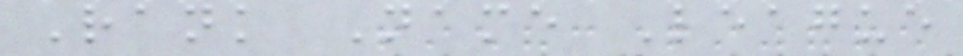Rank Name League
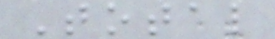Total
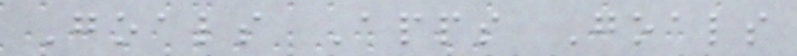Goals Apps Goals
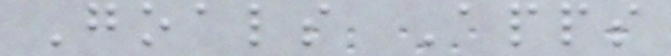Goals Apps
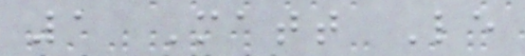1 Matt Le
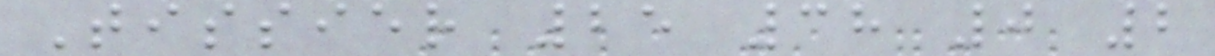Tissier 25 38 0 2
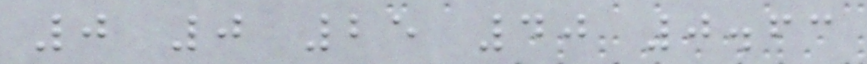0 0 25 40 0.63
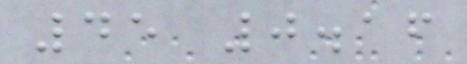45 0.16
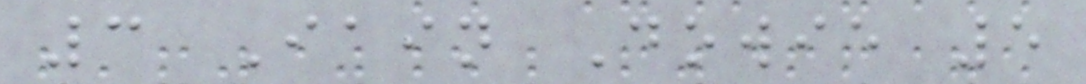3 Iain Dowie 5
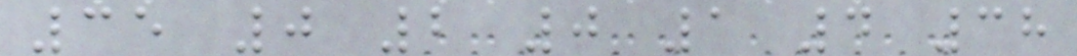35 0 2 0 1 4 38
